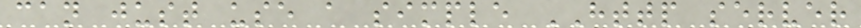can just use a simple HTTP server
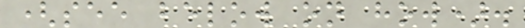(see below on how).
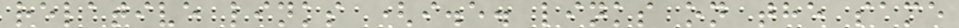relative links (i.e. links on the same
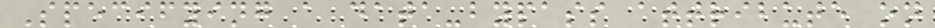Specifying a data-bypass attribute on
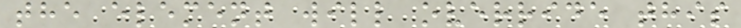the element will override this
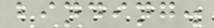binding.
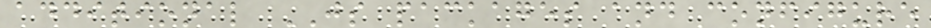additional JS packages and configure
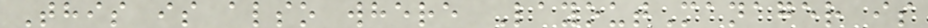This is also where LayoutManager is
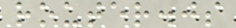router.js
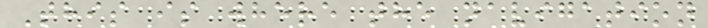This is where the navigation
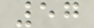57
